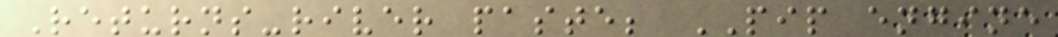Returns-river paste; PIP engine
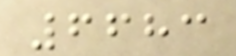6683
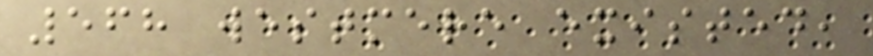568 westmere existed,
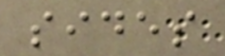sides
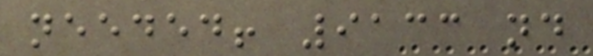needed! 9133 nd
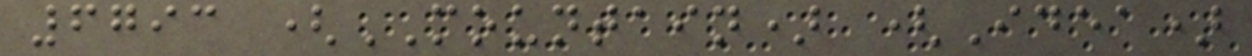6793 (MOUNTAIN) (Idea)
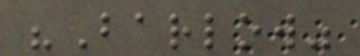"Barlow"
